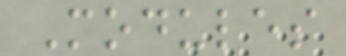Modules
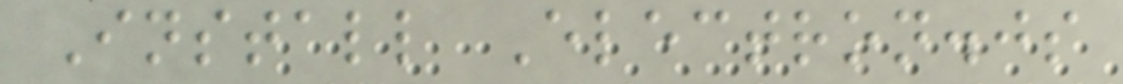Install Electron.js
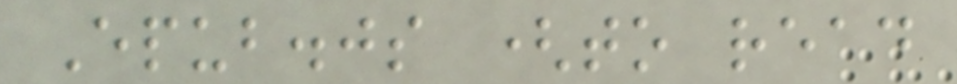Epub.js (to read
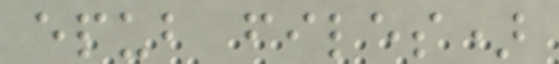epub files)
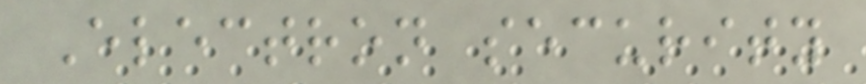Electron security
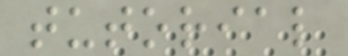tutorial
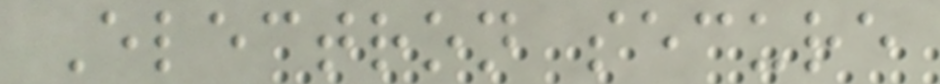Electron secure
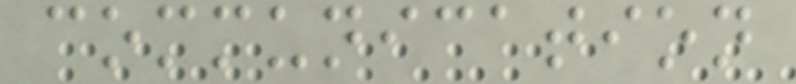communication
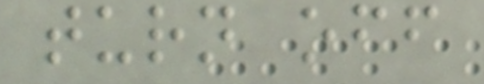turn off
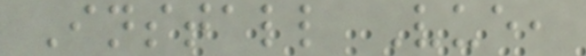Install Vue,
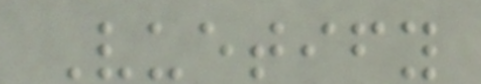Vuetify
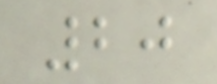20
